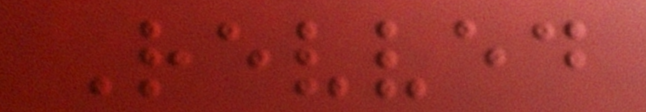Revved
